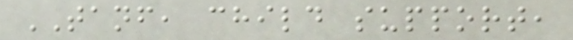TANF, child support,
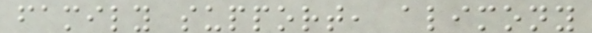family support, alimony
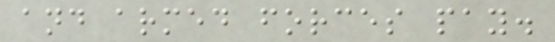and armed forces pay.
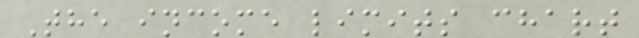The income limits chart
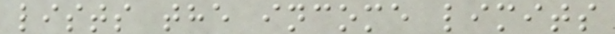lists the income limits
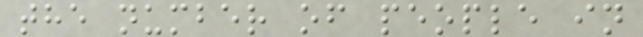the number of people in
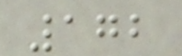172
